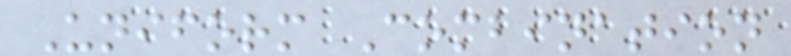Uniform Combination
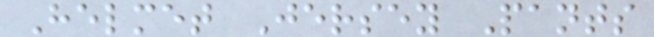Helmet Jersey Pants
